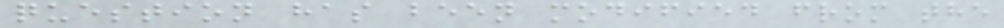question has been modified from the
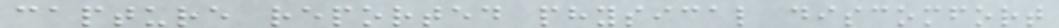capture reported physical discomfort
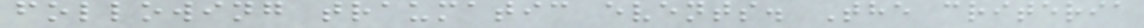following traumatic events. The criteria
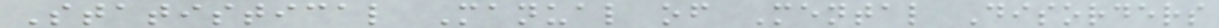Statistical Manual of Mental Disorders
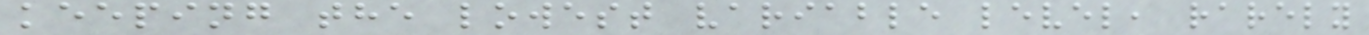keeping the lowest variable level, rarely
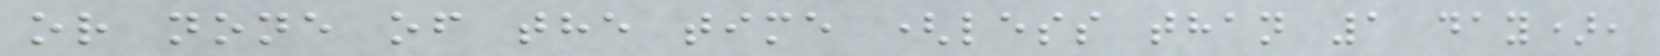or none of the time (less than 1 day),
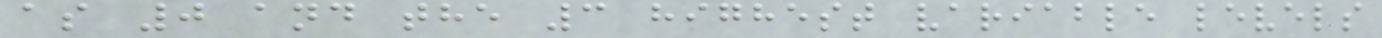as 0 and the 3 highest variable levels
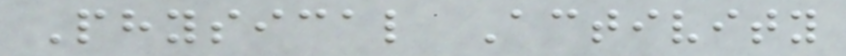Physical Activity
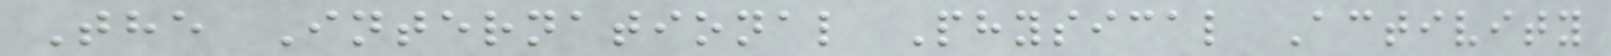The International Physical Activity
